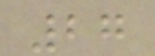27
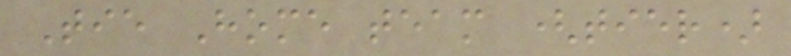Tie Home team (tier)
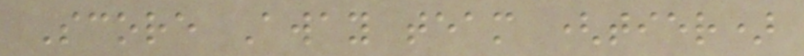Score Away team (tier)
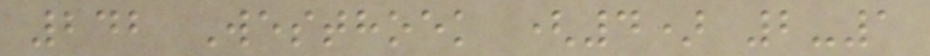242 Westhoek (4) 2-1
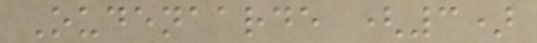Oudenaarde (3)
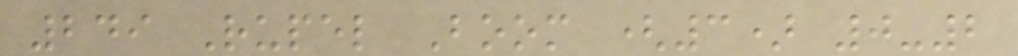249 Rupel Boom (3) 0-2
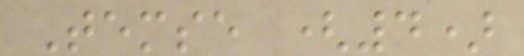Temse (4)
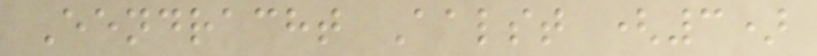Eendracht Aalst (3)
